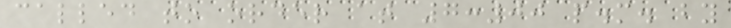called to order at 7:00 p.m. by
